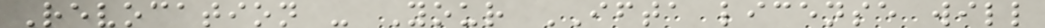Revocation - Your IFTA license will
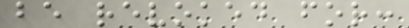be revoked for:
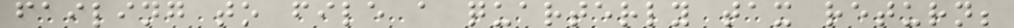failing to file a quarterly tax return;
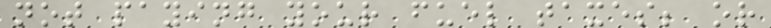not paying your fuel taxes; or
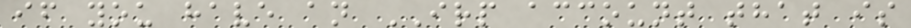if you have an IRP account that is
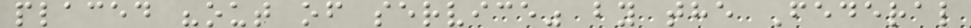placed "out of service" by the Federal
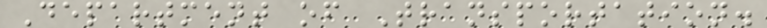Department of Transportation.
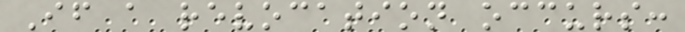If a revocation occurs:
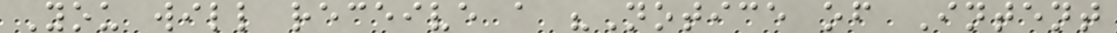You will receive a "Notice of Intent
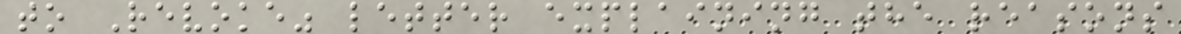to Revoke" letter explaining the reasons
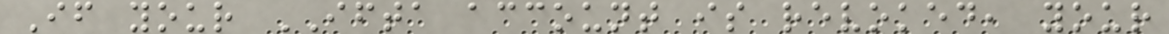If your IFTA account is revoked, your
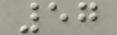57
